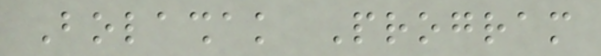Bolashak Program
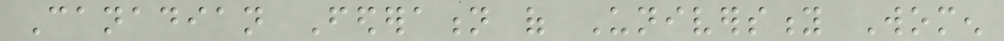Canadian Federation of University Women
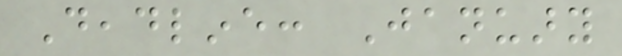Deadline: January
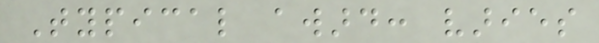Typical award: varies
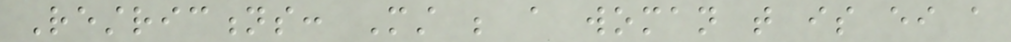Restrictions: Must be a woman that is either a
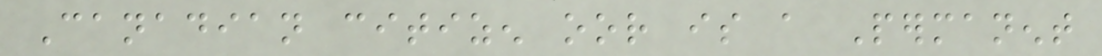Canadian citizen oor is a Permanent
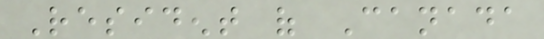Resident of Canada
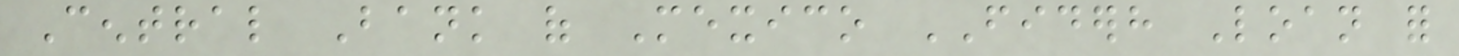Central Bank of Mexico FIDERH Loan for
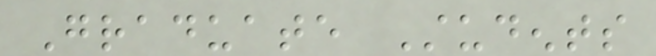Graduate Students
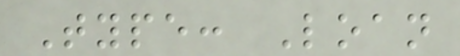Type: Loan
